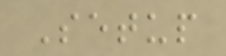Setup
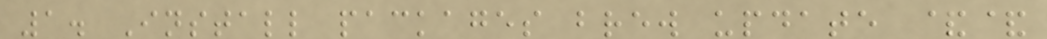1. Install packages brew update &&
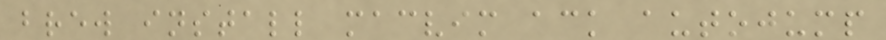brew install macvim ack autojump
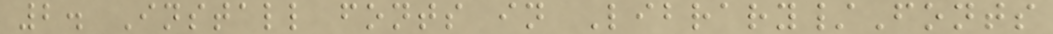2. Install fonts in Library/Fonts
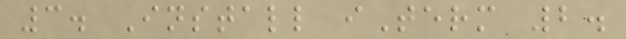3. Install iTerm 2.
